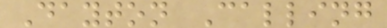Dayton Calling
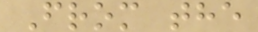From the
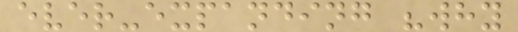ever-expanding "why
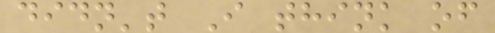didn't I think of
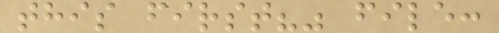this first?" file:
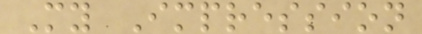My Impression
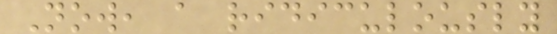Now, a ridiculously
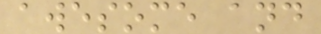awesome and
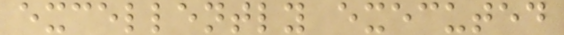excellently executed
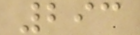293
